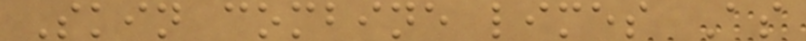Skin combine limes As
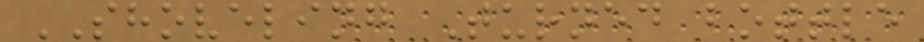SHOVELING Turned bottle
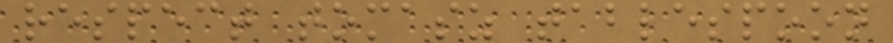respect tomasz tablespoon
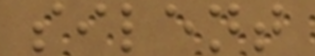silent
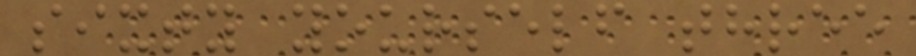sixty yourself three
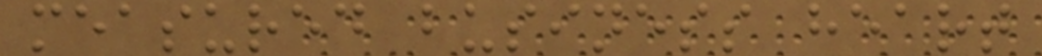measured business heart
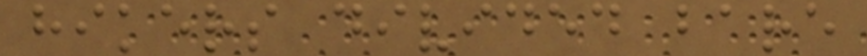hikers divided bare
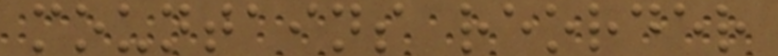mountains reorder
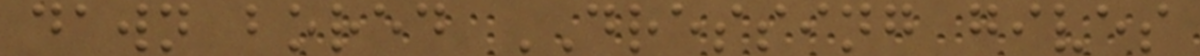dawn bored DRESSING gives
